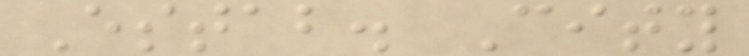Estab. City
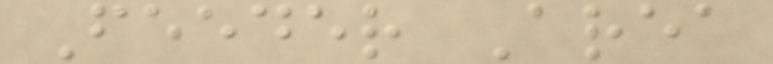Feeder Area
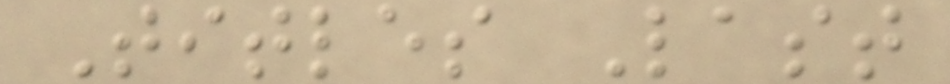Titles Last
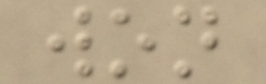won
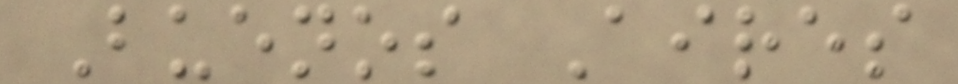Buenos Aires
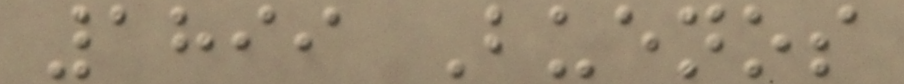1899 Buenos
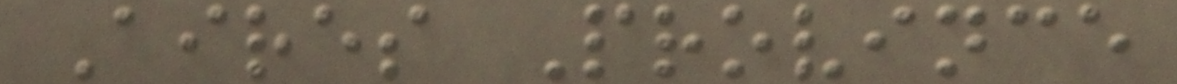Aires Province
